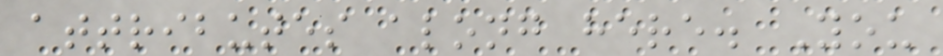attributes along here. You
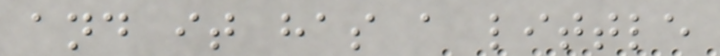and it has a little
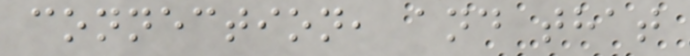connection, and that
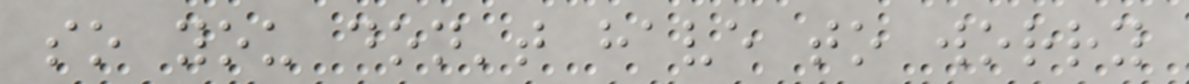so you don't have to worry
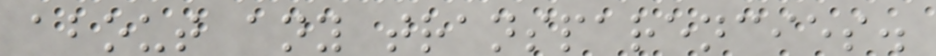about any transparencies.
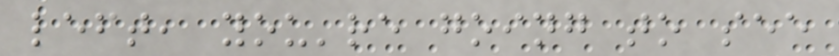left, you're going to see
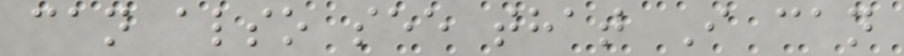can also see that I can
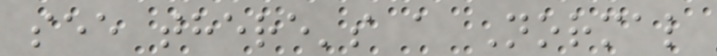see there's a Normal
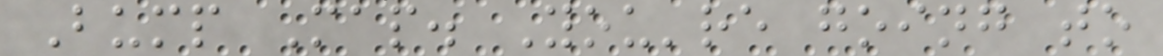Bump Map. You're going to
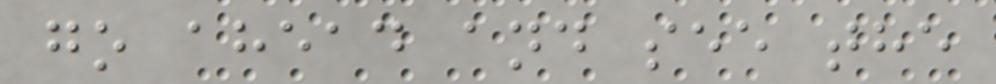go ahead and see the
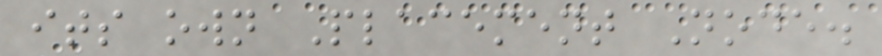its own Placement Node.
